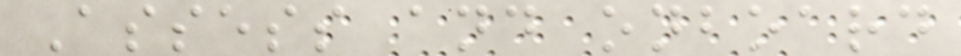Assess and onboard
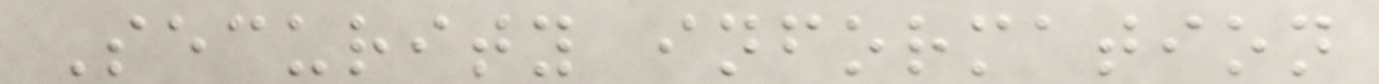Security information
